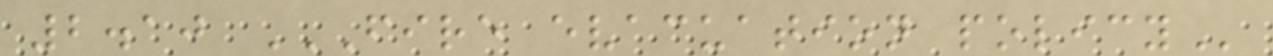2.10 FIRE EVACUATION POLICY
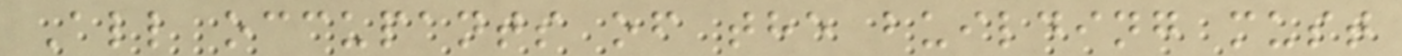All occupants of the building must
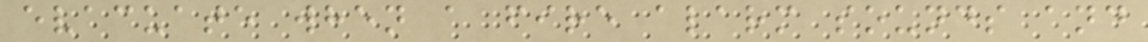evacuate when a fire alarm sounds and
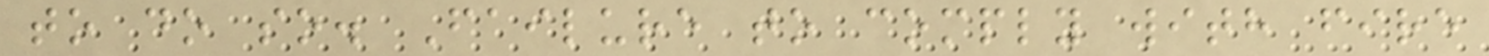to do so. Failure to comply with fire
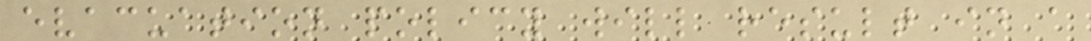evacuation policy will result in a
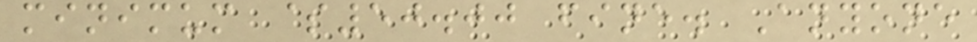minimum $50.00 fine. Anyone
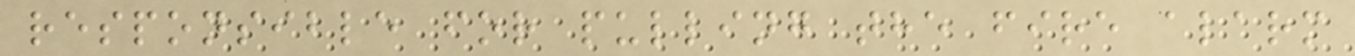responsible for pulling the fire alarm
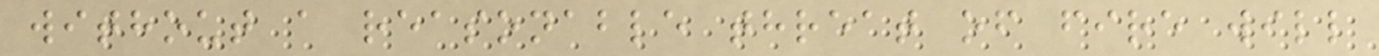without a reasonable threat of fire will
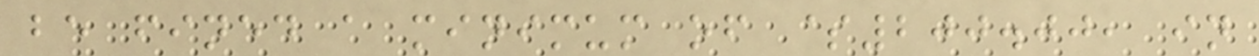be fined a minimum of $200.00, in
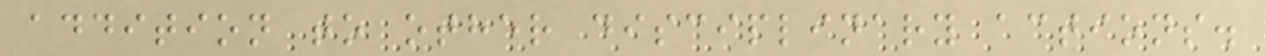addition to other disciplinary actions.
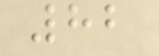82
